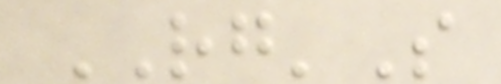RG'S
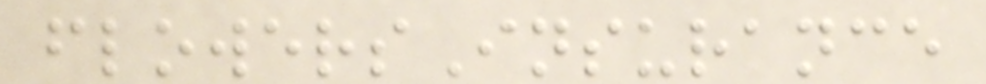flowersInsurance
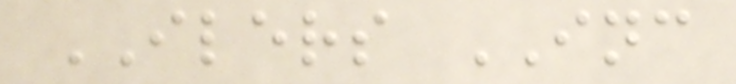ILERS INC
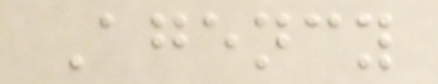Agency
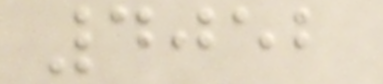4052
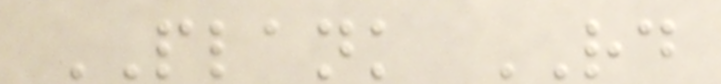PLANK RD
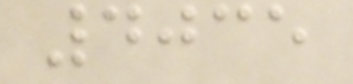4035
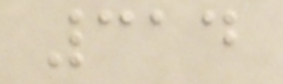314
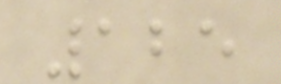125
